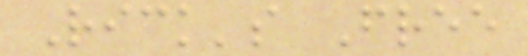Rick's Free
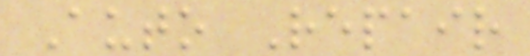Auto Repair
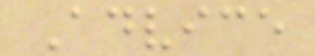Advice
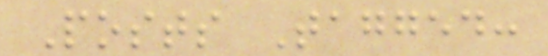Posts Tagged:
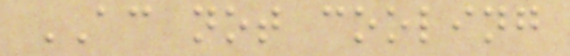AC not cooling
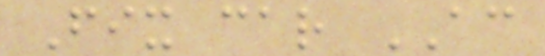Fix car AC
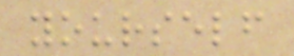yourself
